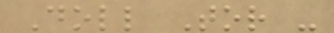Doll Tor -
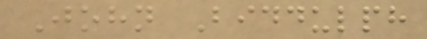John Biddulph
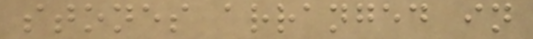stones arranged in
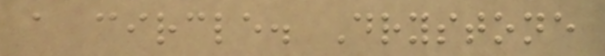a circle. Drystone
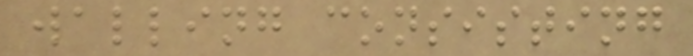walling consisting
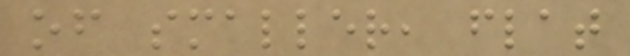of smaller, flat
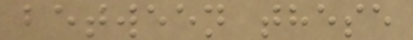between these
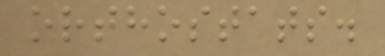orthostats.
